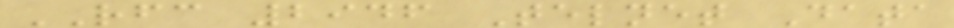RFC 2946 Telnet Data
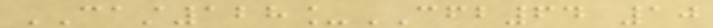CAST128_CFB64 10
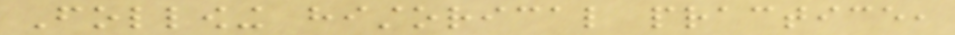Following historical practice,
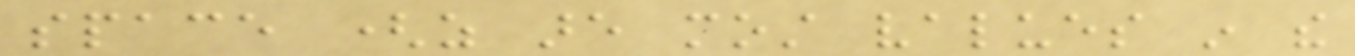space (as are most values in the
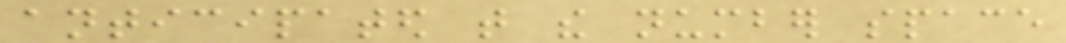anticipated that the number space
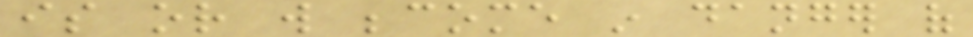is or will become in danger of
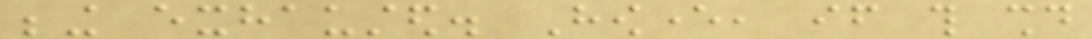being exhausted. However, if this should
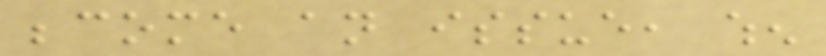become an issue, when
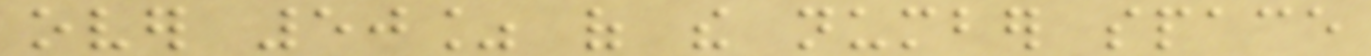over 50% of the number space
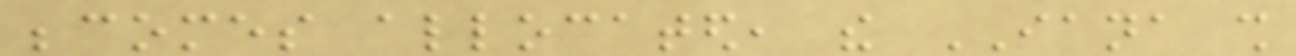becomes allocated, the IANA shall
